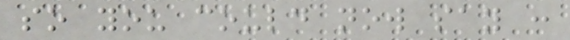so you could now say :
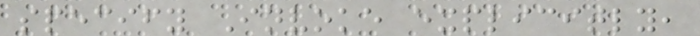specify Invoke explicitly,
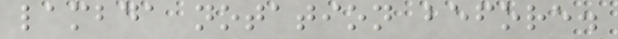lambda notation before.
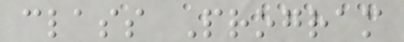class Program
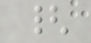{
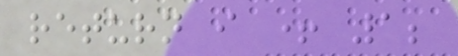return i + 1;
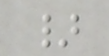}
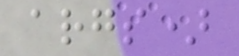args)
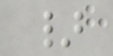}
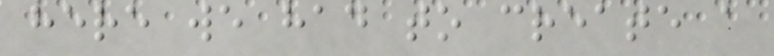here we had to create a
